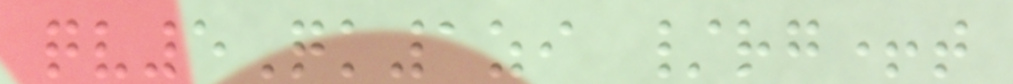qv5Qk1zi /rg+t
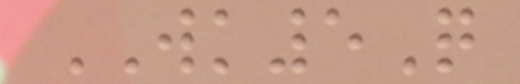WK5Q
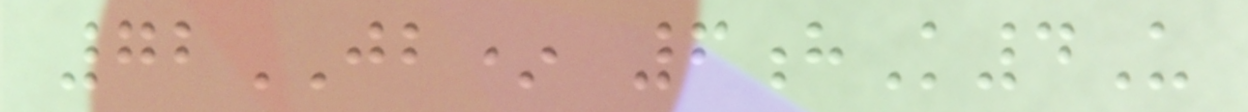72JB* 6hK4U
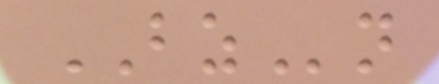BZn
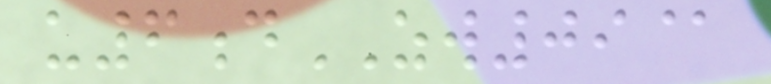u6dZW09@
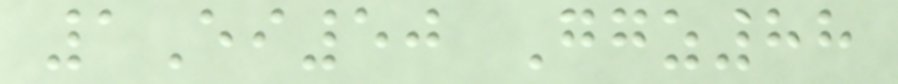1Ei50 Ggz88
